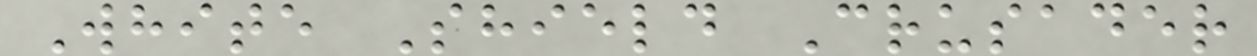White Shield Crusader
